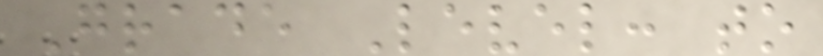Grade Level: to
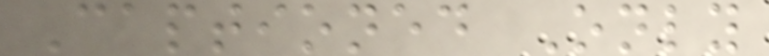Captioned Only
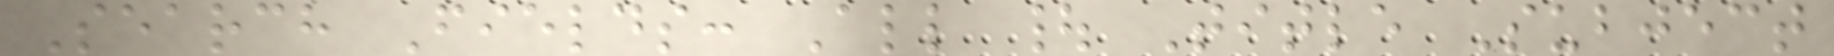Search Fields: All | Title Subject
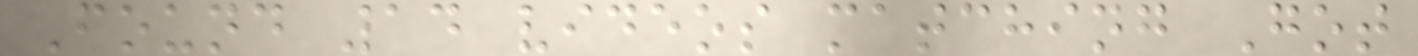Found 14 videos matching Got
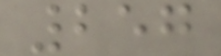257
